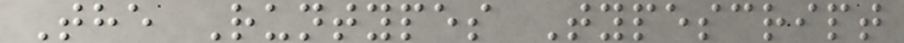The Runtypes Typescript
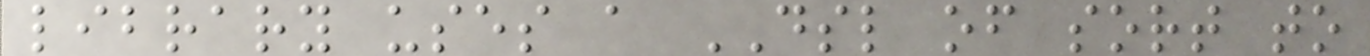library uses a DSL of sort to
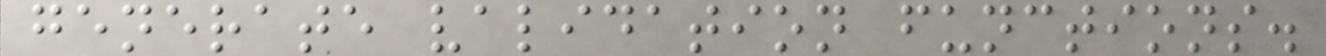generate validation functions.
